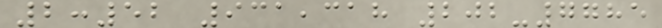2:52 931,318 202-7785
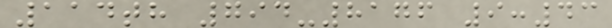114th 794-8176 9:43
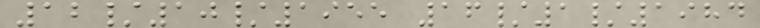12/10/1955 16/1/1984
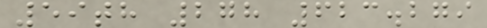59th 278 623.279
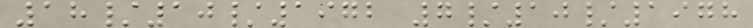18/10/1972 7/10/1978
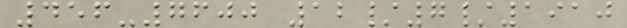456-7600 12/7/1910
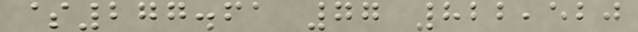$277.61 77 822,520
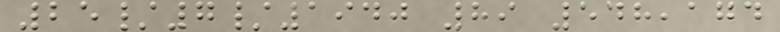25/7/1940 89 548,174
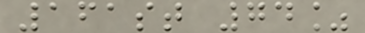161st 74%
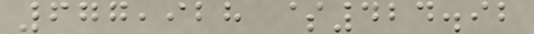677,928 $424.92
